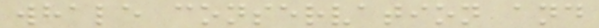whale conservation and
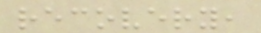recovery,
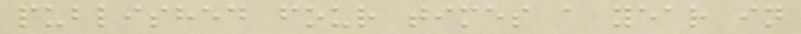published four times a year in
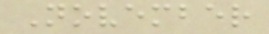November
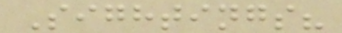Sightings?
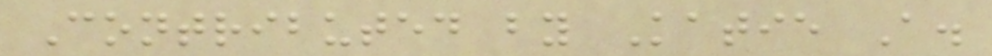Contributed by Katie A.
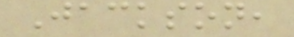Jackson,
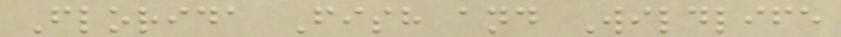Florida Fish and Wildlife
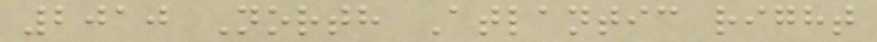2010 North Atlantic right
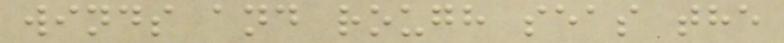winds and rough seas the
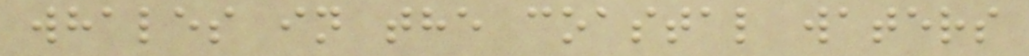whales in the coastal waters
